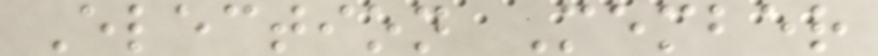Election Member
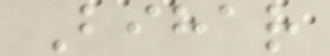Bihar
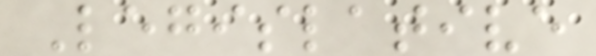Legislative
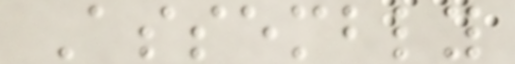Assembly
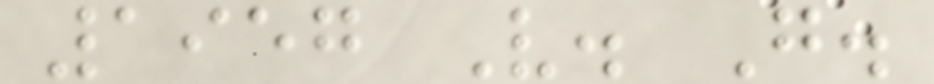1957 V. G.
